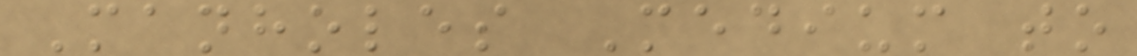Manholes Medium to
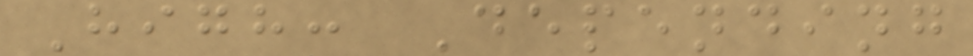High: Depending
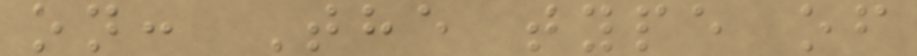on: The type of
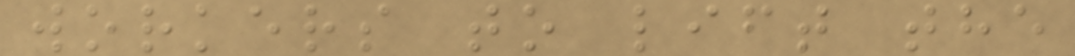workers to lift the
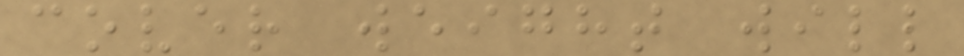cover weight will
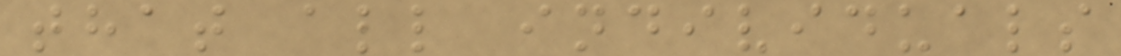that all individuals
